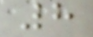8
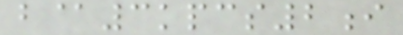b@3kpcs2i
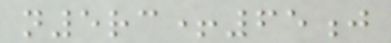n5rc+65j
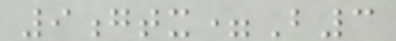9gtx=B3
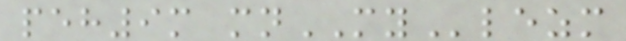peh9m mnMYlezm
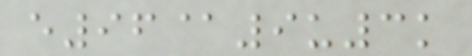e96@9u3k
